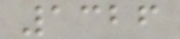1326
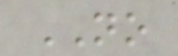NO
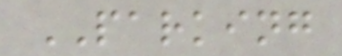PARKING
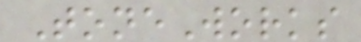ToneWorks
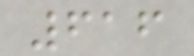616
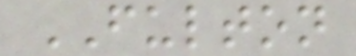FULTON
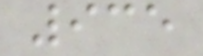935
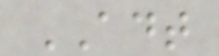ADT
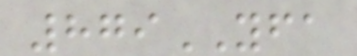879YFA
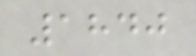1840
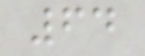64
